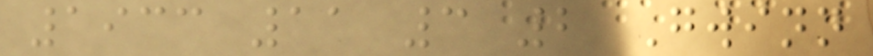1933 11 3 2 Gwinn
